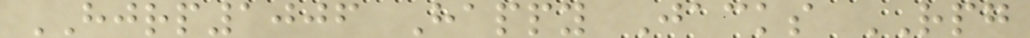HJRP1006 Happy Jacks RPG
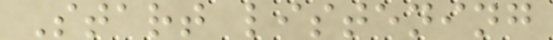Start listening
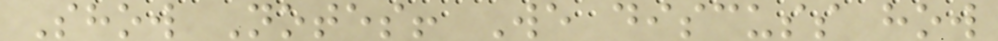Show Notes! We discuss how
